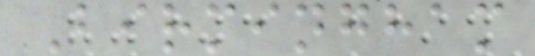Birmingham
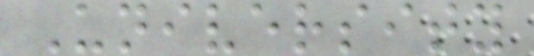University
